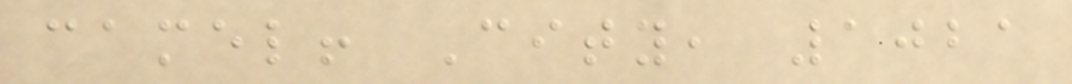camel! City, 1021
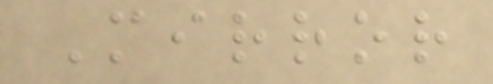Mirror
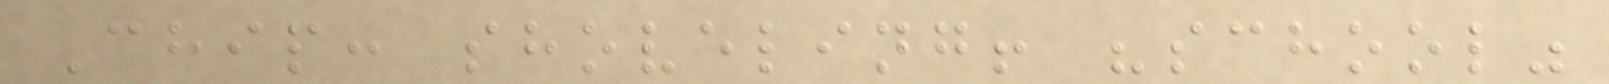Chip: shoveling! "school"
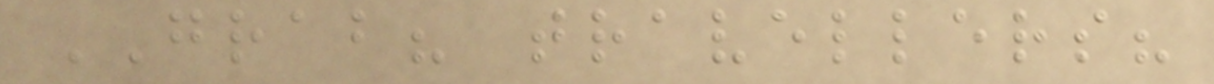GRAB? travellers?
